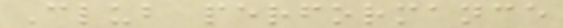Club performance
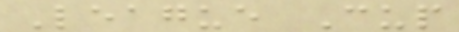League Cup
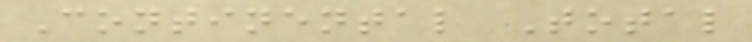Continental Total
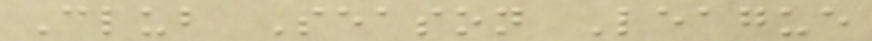Club Season League
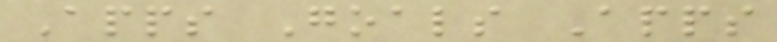Apps Goals Apps
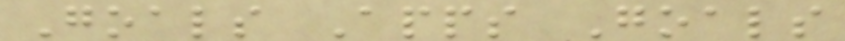Goals Apps Goals
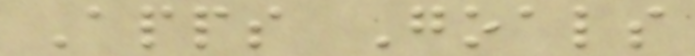Apps Goals
